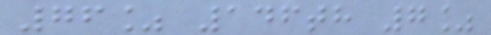76% 146th 7%
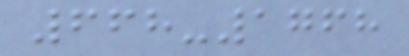668-1768
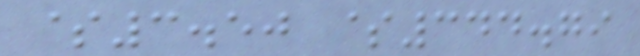$3.50 $344.79
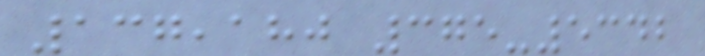137,180 375-5342
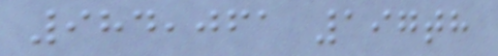984,061 197th
